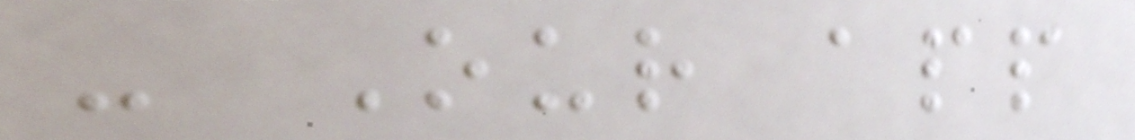- Our app
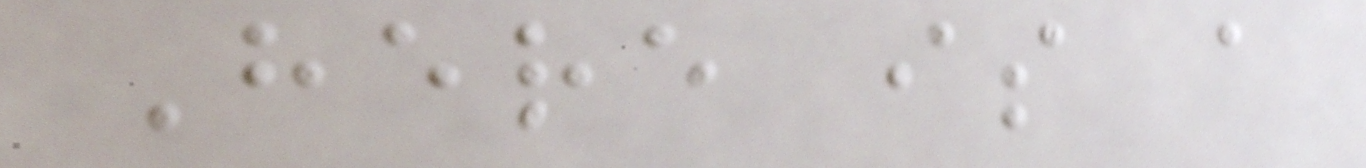Here is a
